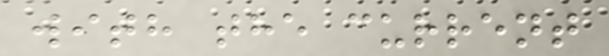with the current
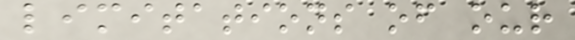limitations of our
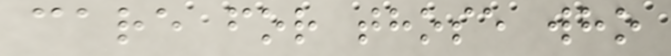care for those who
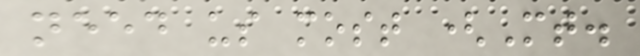need us most (Mt.
